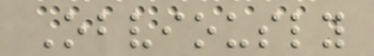Obviously
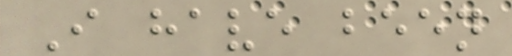I have been
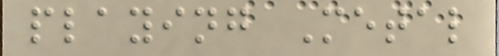playing Metal
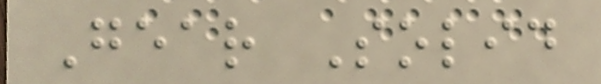Gear Solid
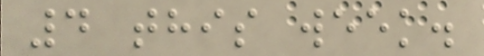4 this week.
